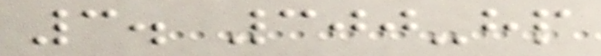3. 300-hp
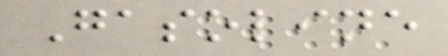Gasoline
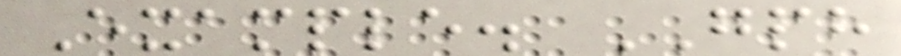Example. GPH
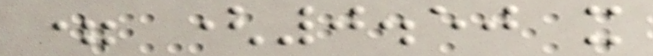= (0.50 x
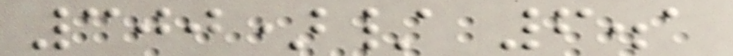300)/ 6.1
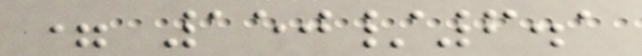= 150/6.1
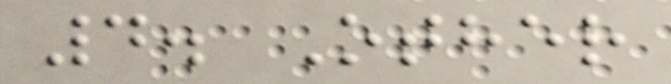4. Other
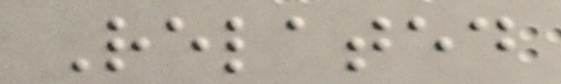Related
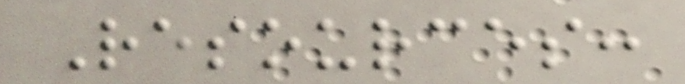Resources:
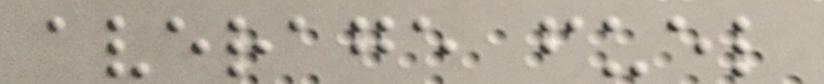average fuel
